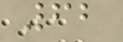62
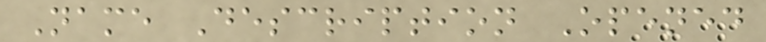Name Description Opened
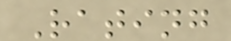Rating
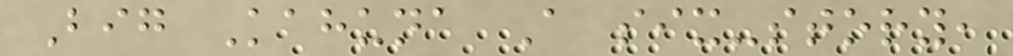Big Kahuna A six-story,
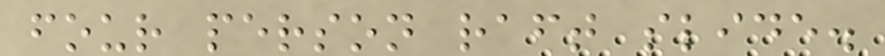four person raft slide.
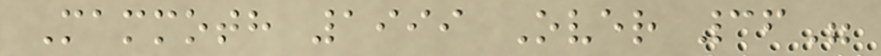Mammoth 1999 Over 36"
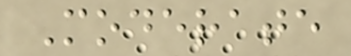Moderate
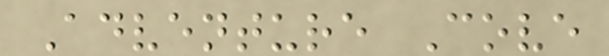Adventure Cove
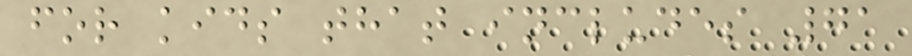for kids that includes 71
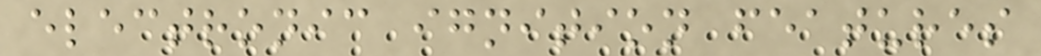electronic ignition features
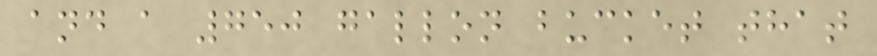and a 750 gallon bucket that
